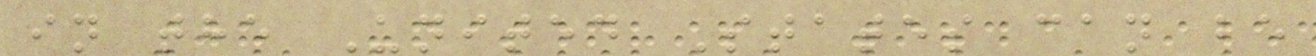in the United States can be
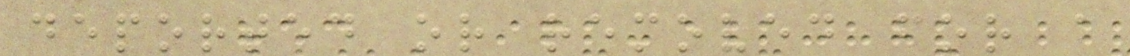deported or removed for a
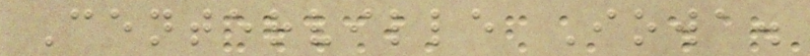Centerville Iowa.
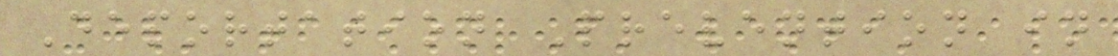Deportation Prevention in
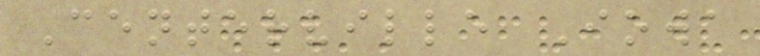Centerville Iowa
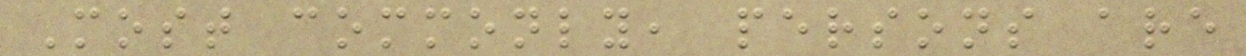Most commonly, persons are
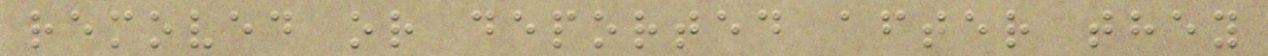removed or deported after they
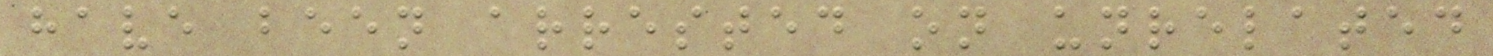have been arrested on unrelated
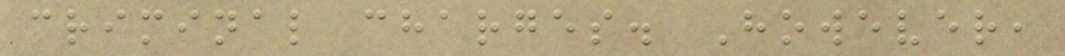criminal charges. However,
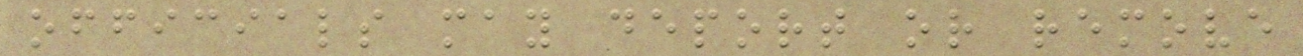officials may deport or remove
